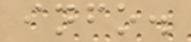info.
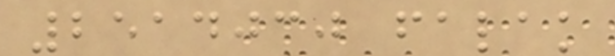2514030 falak
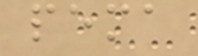pema
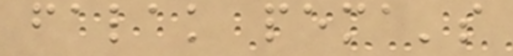falak pema's
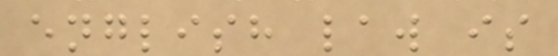english law is
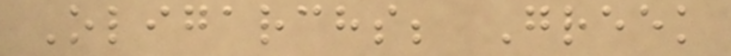Oligarchs; Greek
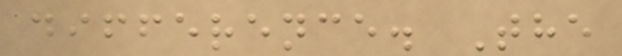difference. The
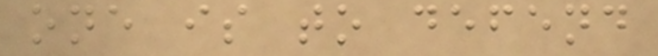one is to defend
